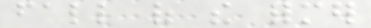fall of the former
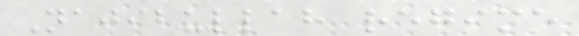Najibullah regime
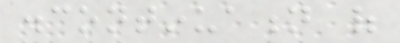discontinuation of
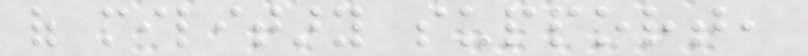of military support,
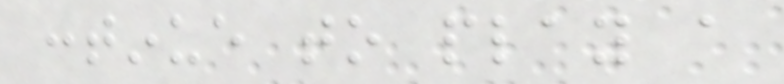continue to play a
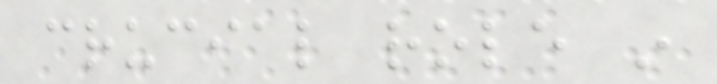crucial role in
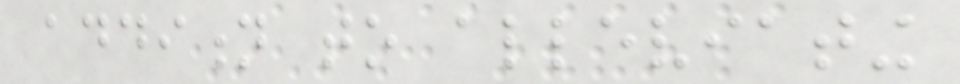addition to alleviating
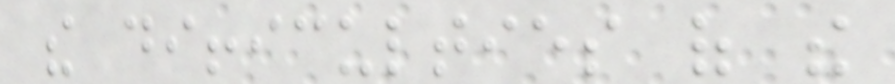the difficulties of the
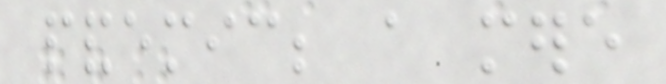pandemic; a mere
